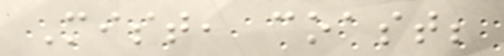Mist, coast;
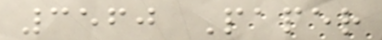3560 Paper
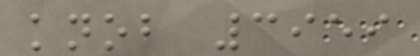knob 3959
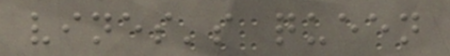vines's queen
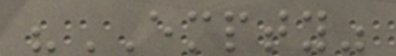"EMPTY"
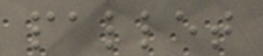pallet
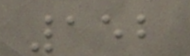152
